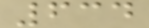634
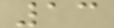13
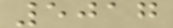5017
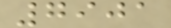7901
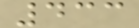433
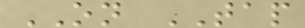ON TAP
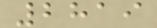2819
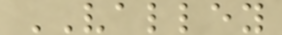VALLEY
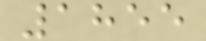1855
